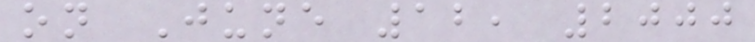on June 12, 2000
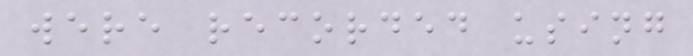were recorded using
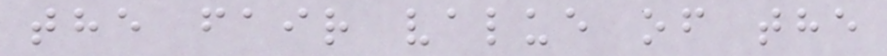the fair value of the
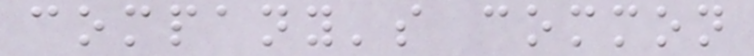company's common
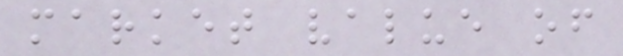market value of
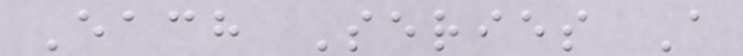Each Series A
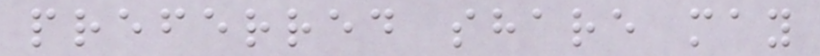preferred share may
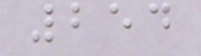254
